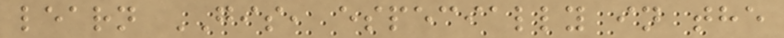learn GIS, especially in the
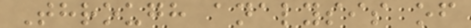Through analysis of
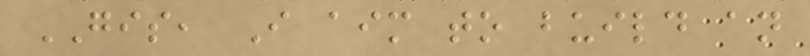GIS, I aim to build an
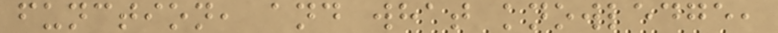function, and what knowledge,
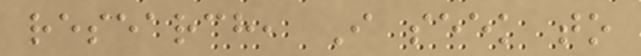research, I seek to
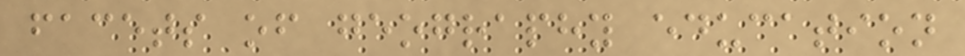facets of geography education
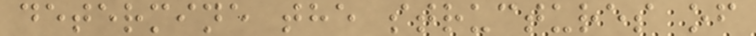determine the structures of
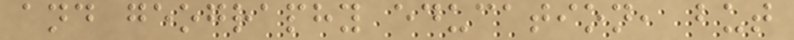and geography education, but
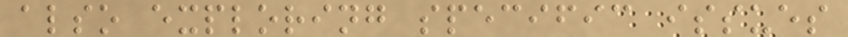also exploring specific issues
